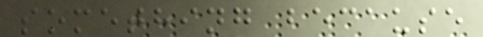something because
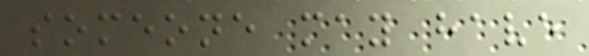someone may have
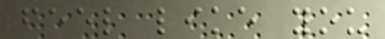feel like you
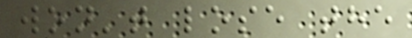won't lose the
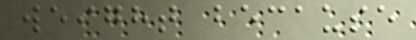weight because
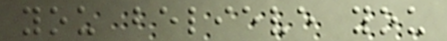you believe you
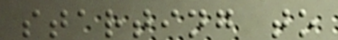starting to
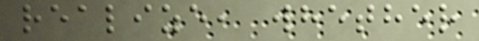realize, whether
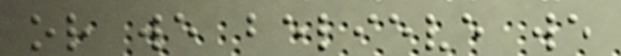or we believe we
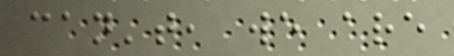can't, we are
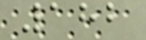182
